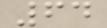64
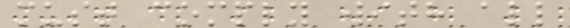must comply with all
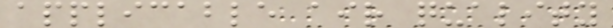applicable air quality
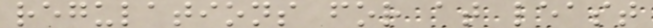regulations for at least
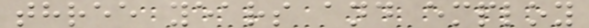three years and employ
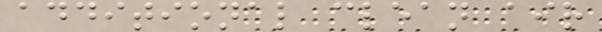additional clean air
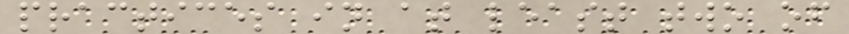practices in at least two of
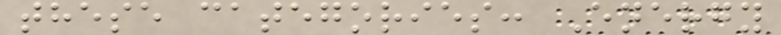these categories: Energy
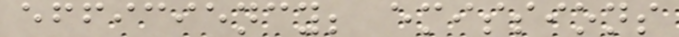efficiency; emissions
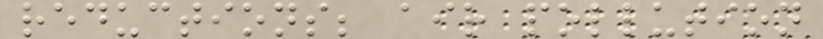reductions; air pollution
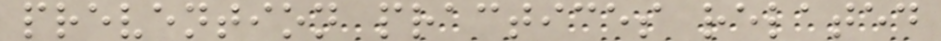prevention practices related
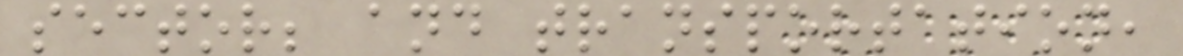sector; and transportation,
